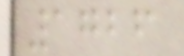1726
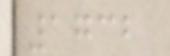1732
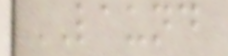LAUND
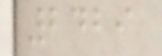2429
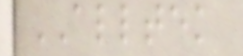ALLTEK
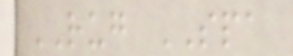RUG SPA
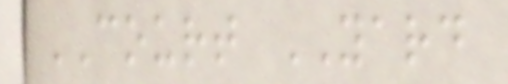COURT YARD
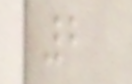2
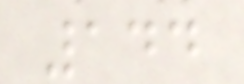144
